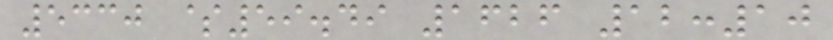5330 $59.49 1626 12:10
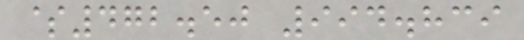$472.50 994.839
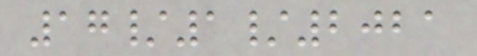17/1/2021
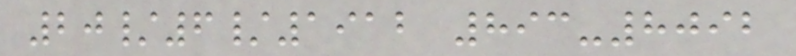20/6/1912 893-8092
